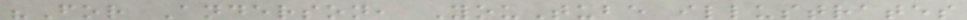"For Anderson, YouTube illustrates
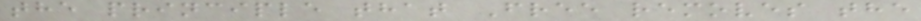the principle that Free removes the
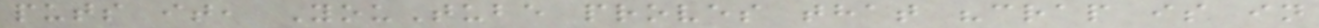puts it, YouTube proves that "crap is in
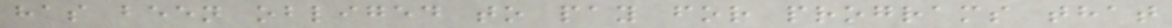has been obliged to pay for programs that
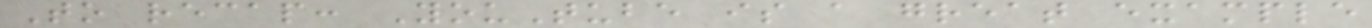To recap: YouTube is a great example
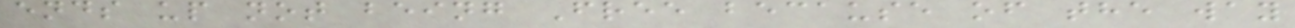ends up not being Free because of the way
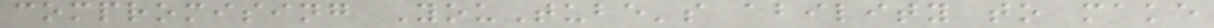compromising YouTube's ability to make
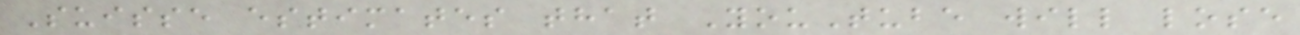Suisse estimates that YouTube will lose
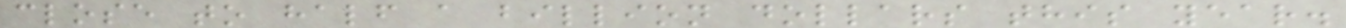close to half a billion dollars this year.
